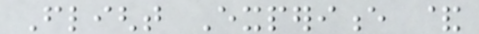Flight Experience &
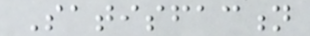Satisfaction
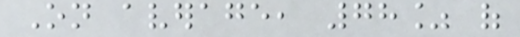On average, 78% of
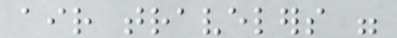air travelers were
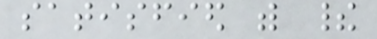satisfied with their
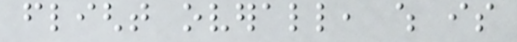flight overall, which is
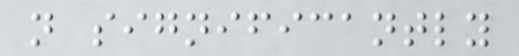not significantly
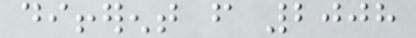different from 2008
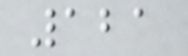121
